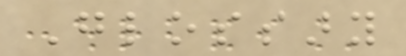Glossary
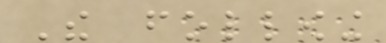The following
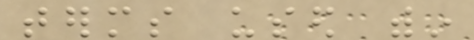terms used within
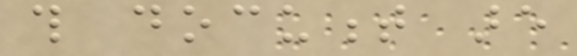this document are
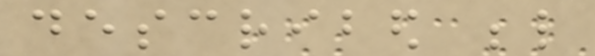described below
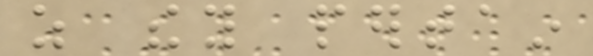as they pertain
